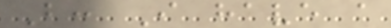B: I have a
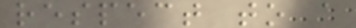respect to a
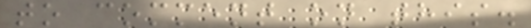to comment on this.
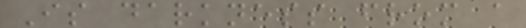Is darkness from a
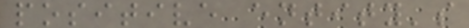positive entity's
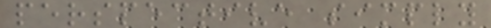perspective simply
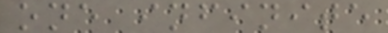one infinite
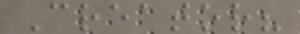Creator?
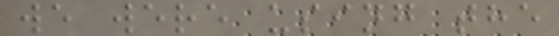we were using the
